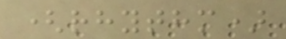(rhythm)
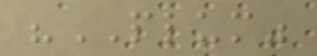"PLUM"
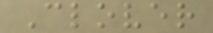Clover
